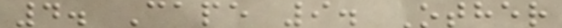4. Cape 9. Other
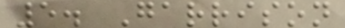5. Garrison
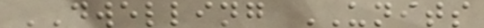DWELLING UNITS
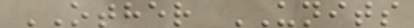OTHER UNITS
